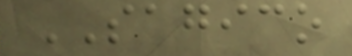SAGICO
